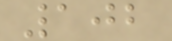102
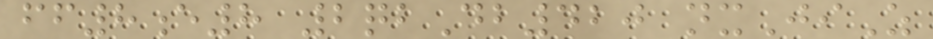ff8e8 2qbDb420 nxJiZ
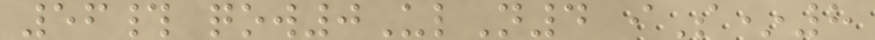56# qow0UlN4 iS*8
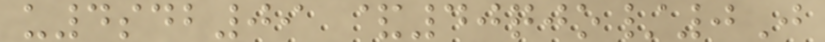u4sdb09 &40qjo/0J
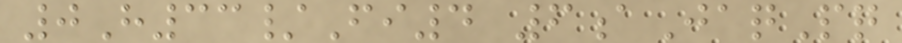0H33/Fi4 6aJaqPq
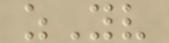zYv
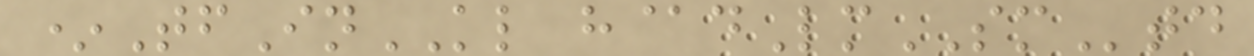*TfInKL h@dLmSMtd
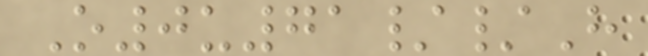O0u71//H
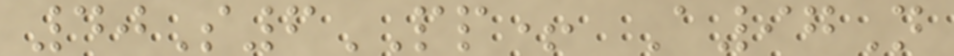40S6PP+ A97N
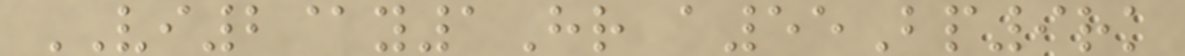VI2@y1Hr a55Bp9rk
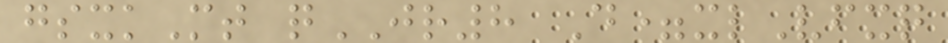gsxkMt qJR8 D=xlVfxq
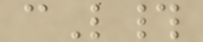cL#
